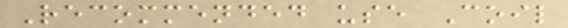Recommended use Coil
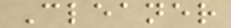Cleaner
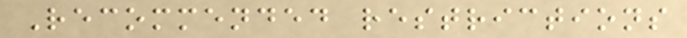Recommended restrictions
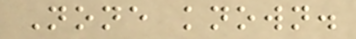None known.
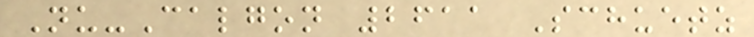Nu-Calgon 2611 Schuetz
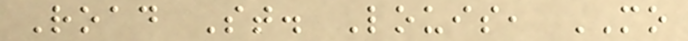Road St. Louis, MO
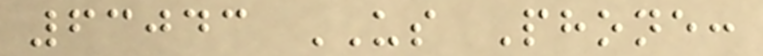63043 US Phone:
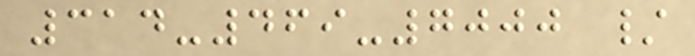314-469-7000 /
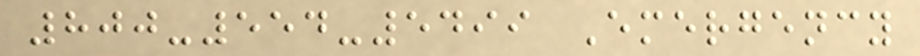800-554-5499 Emergency
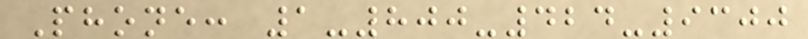Phone: 1-800-424-9300
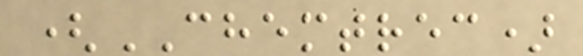(CHEMTREC)
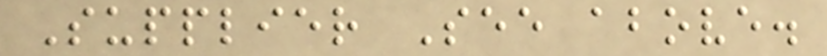Supplier See above.
